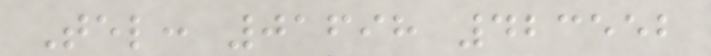Tel: 01698 423552
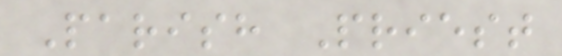Parish Priest
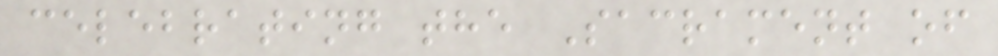celebrating the Sacrament of
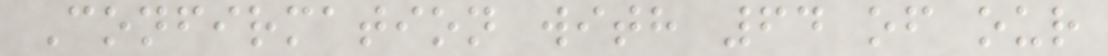Confirmation with 64 of our
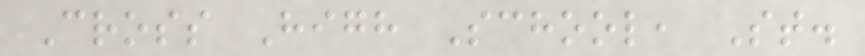Cross High School, St.
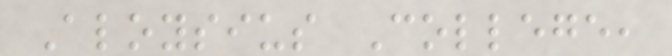Aloysius College,
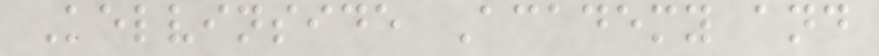Kelvinside Academy and
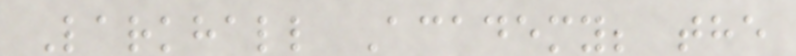Larkhall Academy; the
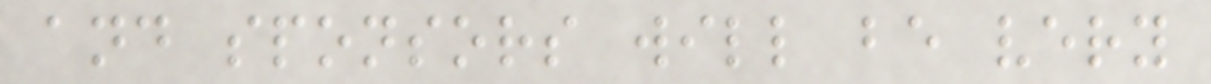and sponsors will be very
